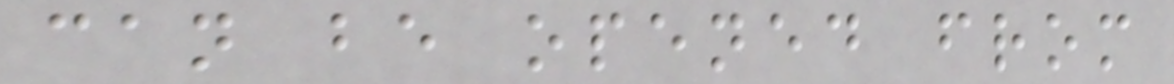can be opened from
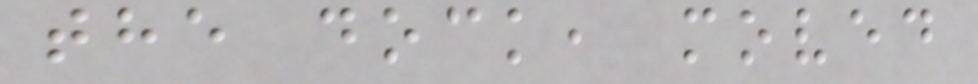the dock, moved
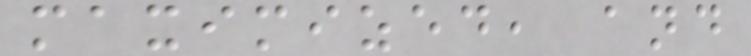maximized, and
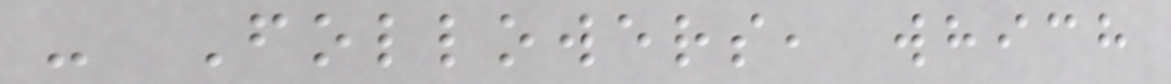- Followers, which
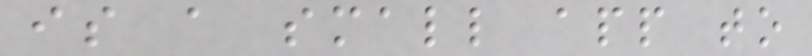is a small app to
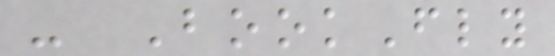- BookFly
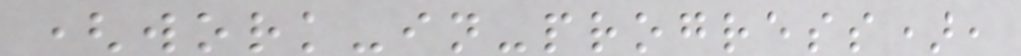(work-in-progress),
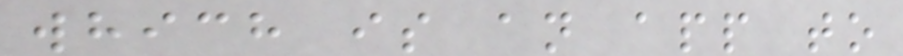which is an app to
